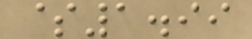$1.99
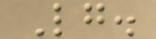Lg.
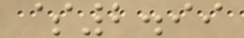$2.99
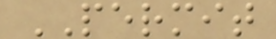PERMIT
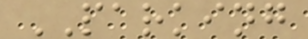PARKING
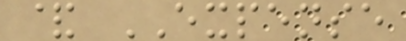& EXPENSE
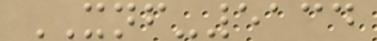XNF-5134
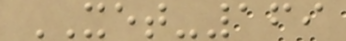XET-169
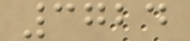3724
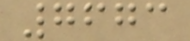7673
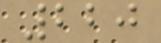220
